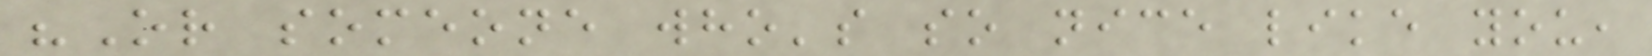"Or someone who's so nice like you,
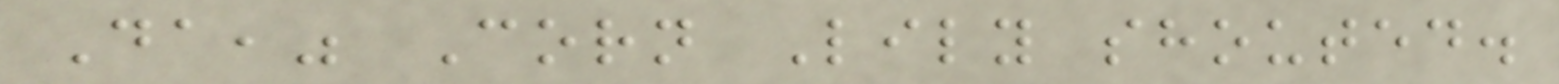Da," Corn Lily shouted.
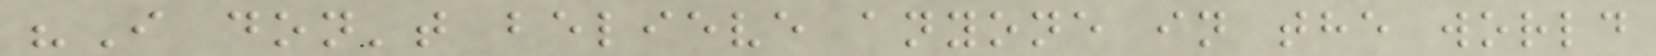"I don't believe anyone in the world
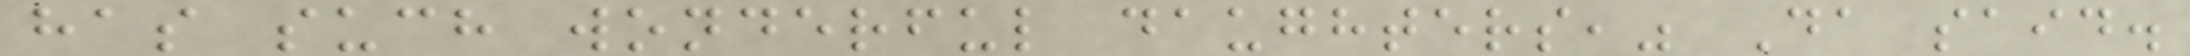has such wonderful daughters," Da said.
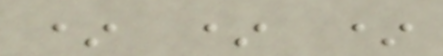* * *
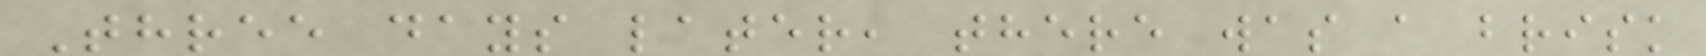Three days later, there was a brisk
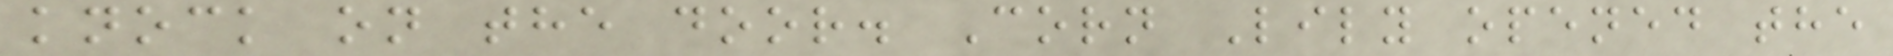knock on the door. Corn Lily opened the
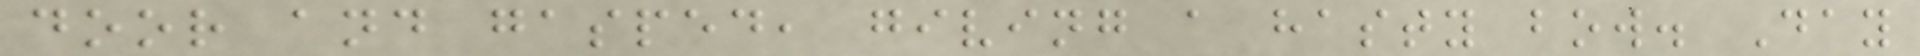door and gasped, giving a hasty bow. Day
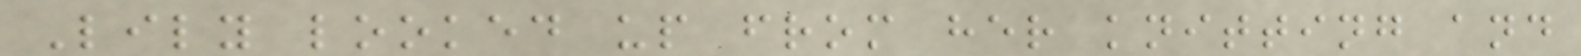Lily looked up from her knitting and
